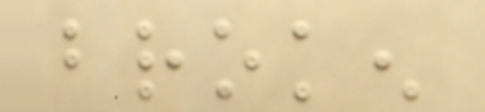broken
